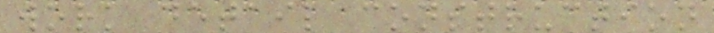work detail construction
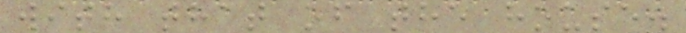with that of the house.
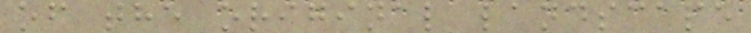of the original landscape
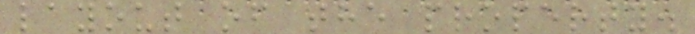layout of the property.
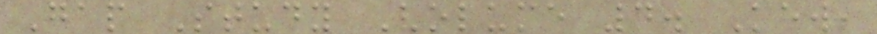Gap Study Volume 4. Kew,
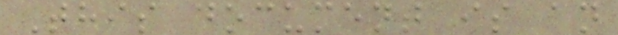This document is an
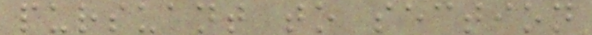pursuant to section
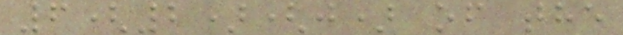6(2)(j) of the
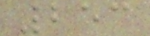253
